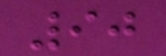90
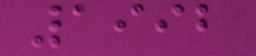1992
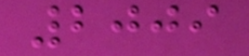2009
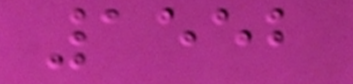1552
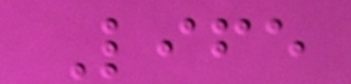Life
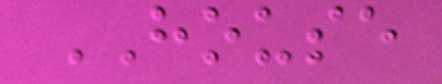HOUSE
